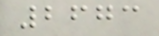2673
